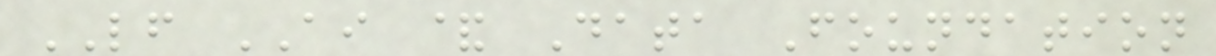LF AI & Data Foundation
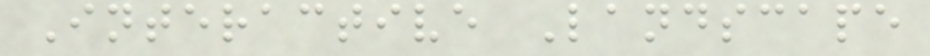Interactive Landscape
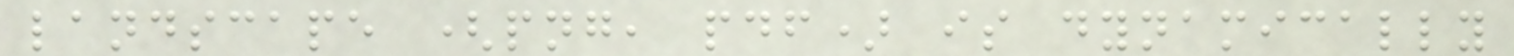landscape (png, pdf) is dynamically
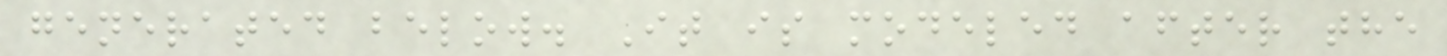generated below. It is modeled after the
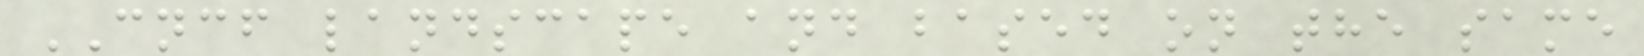CNCF landscape and based on the same
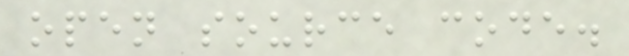open source code.
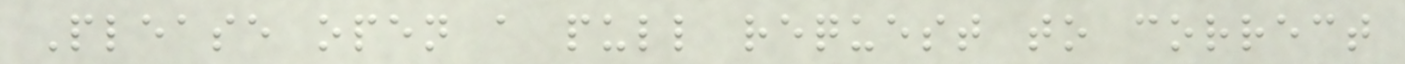Please open a pull request to correct
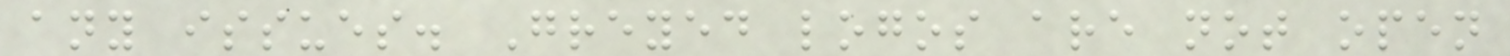any issues. Greyed logos are not open
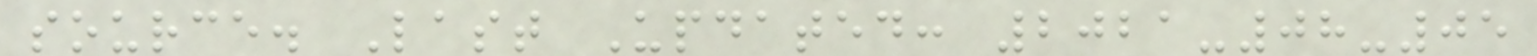source. Last Updated: 2021-08-05
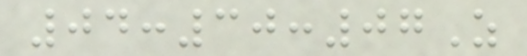04:30:07Z
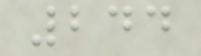244
